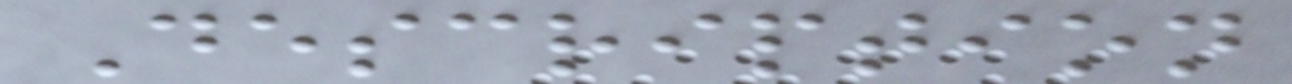Description
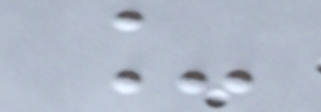_
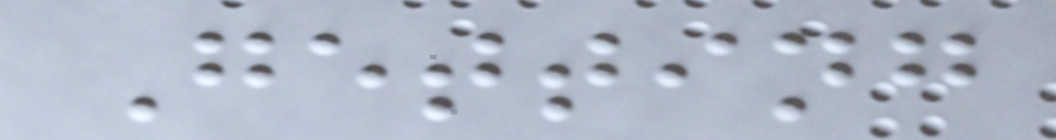Getting
